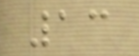13
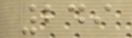249
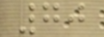70
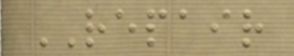REPAIR
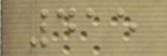415
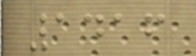1416
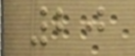20
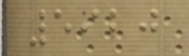5920
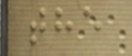the
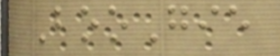BooGie
